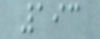193
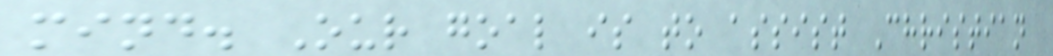mind. Our goal is to assist Christian
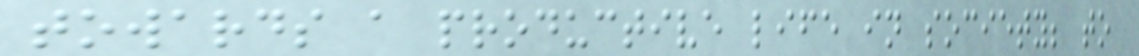towards a productive life in society; to
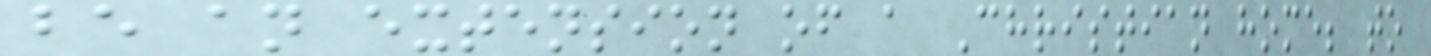be an extension of a Christian home; to
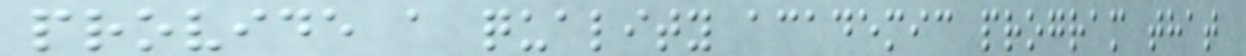provide a quality academic program that
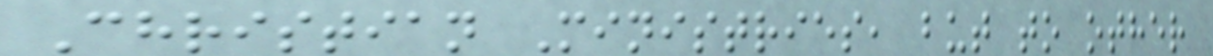Christian Ministries, but to other
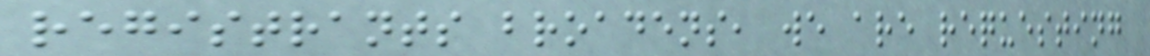registrants broadens, we are requesting
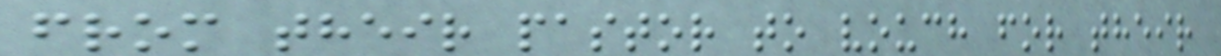from their pastor to vouch for their
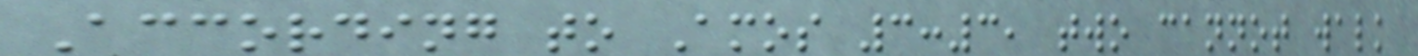According to Amos 3:3, two cannot walk
